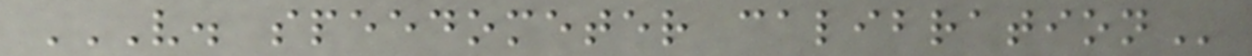V. SPEEDOMETER CALIBRATION
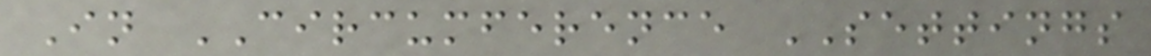In CIRCUMFERENCE SETTINGS
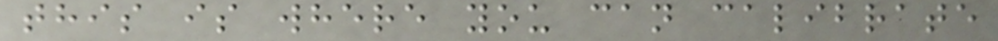this is where you can calibrate
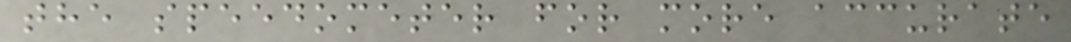the speedometer for more accurate
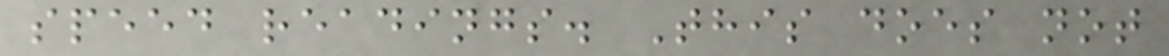speed readings. This does not
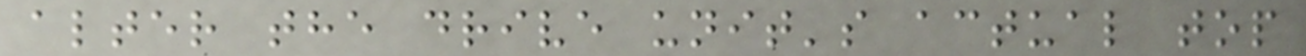alter the drive unit's actual top
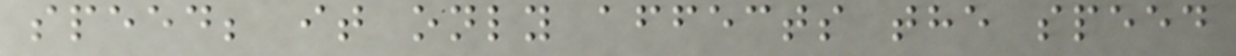speed; it only affects the speed
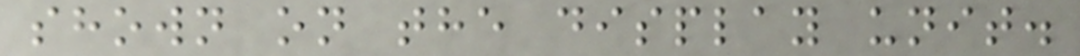shown on the display unit.
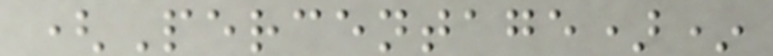(Percentage)*
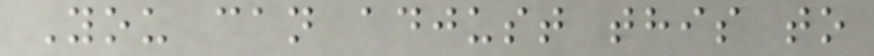You can adjust this to
